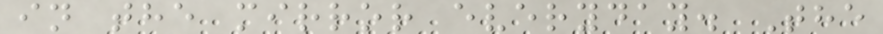in the mirror everyday. The
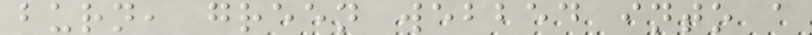burn, green webbed into a
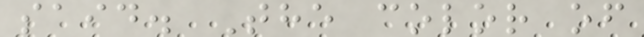said. The color of
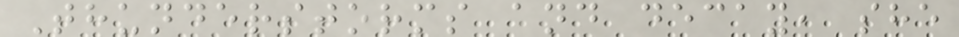Thunderstorms and decay, she
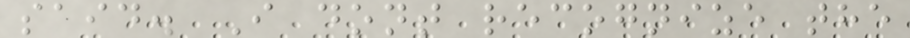said. I dont recognize the
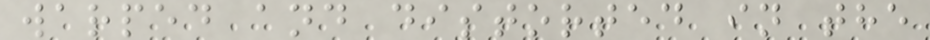warped and distorted in the
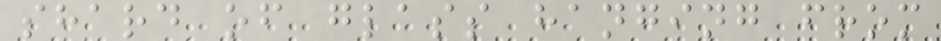shard of glass hanging from
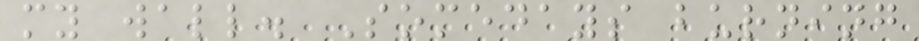my wall. Somedays burning
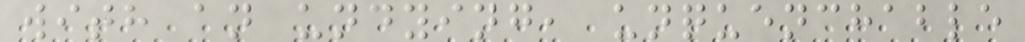with an undying, unquenchable
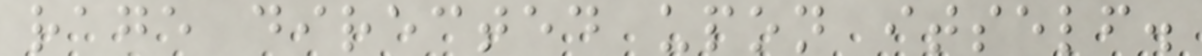rage directed upon itself.
